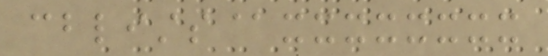cblists@xxxxxxxx
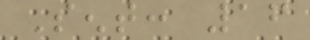Sent: 16
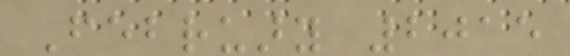February 2015
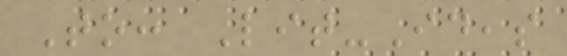To: Lit-Ideas
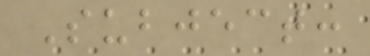Subject:
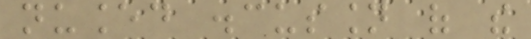nuanced discussion of the
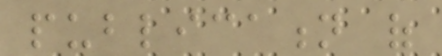publication of
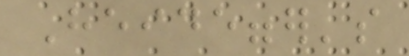Heidegger's
